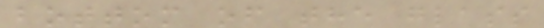bottom of the glass
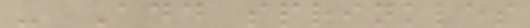- Add sprinkles
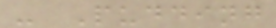- Pudding
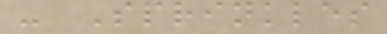- Sprinkles
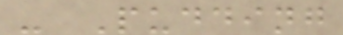- Pudding
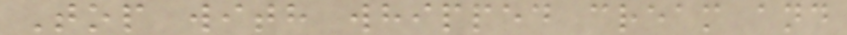Top with whipped cream and
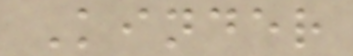Kinder
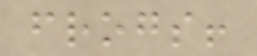frogs!
